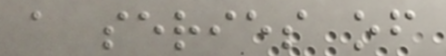a series of
